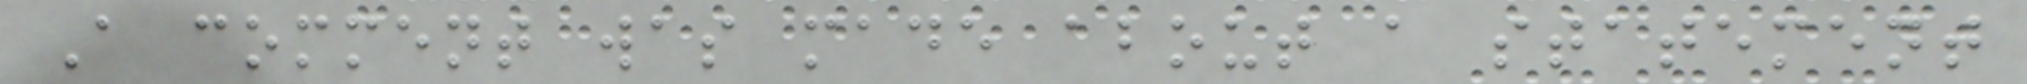A comment was made about a statement
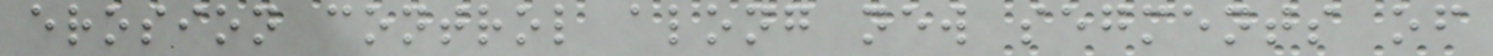erosion control along new segments of
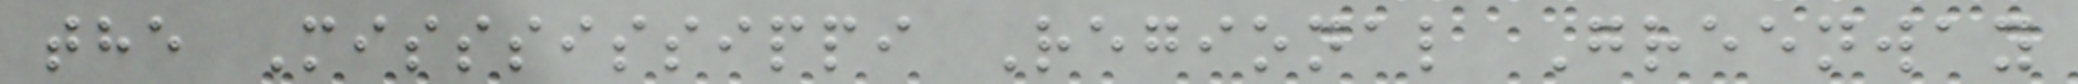the Misssissippi Regional Greenway
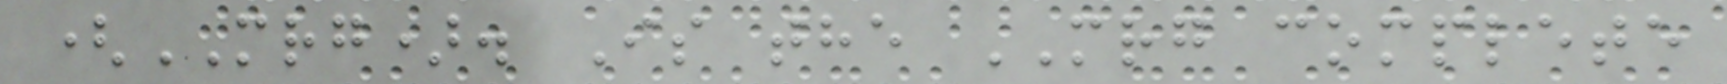(MRG). Is the MRG complete
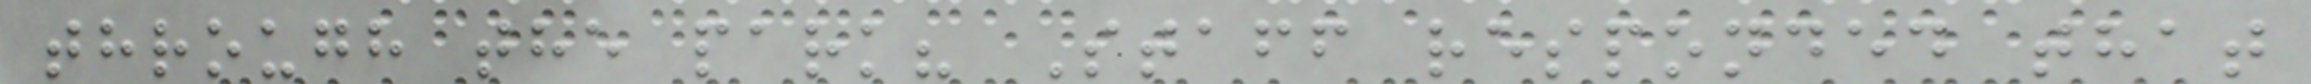through the park? Staff responded that
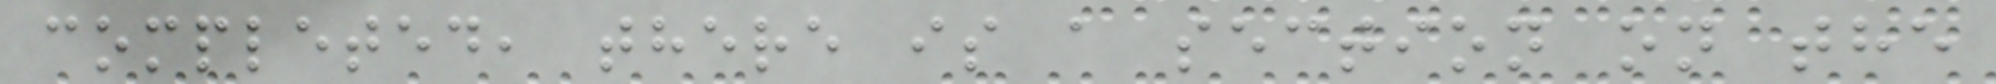completed, there is a section on the
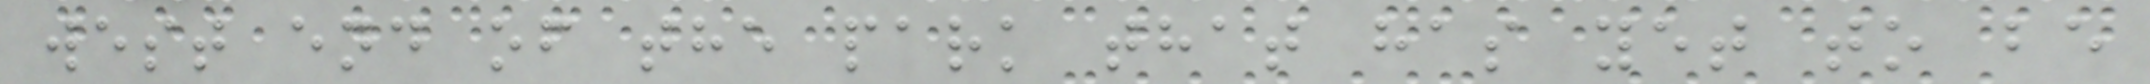west end of the park that has yet to be
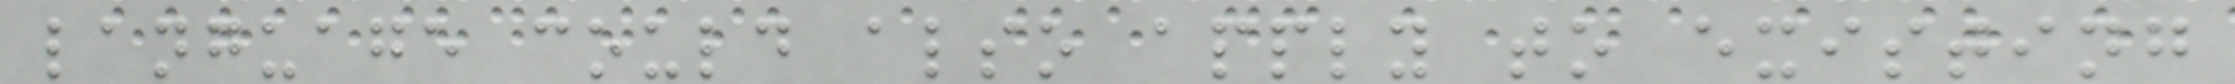language could also apply to existing
